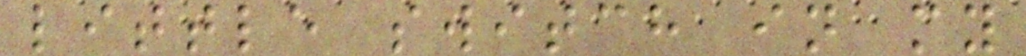little switch in my
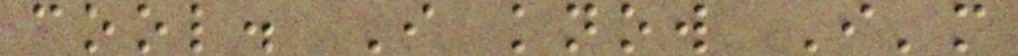cool. I know I'm
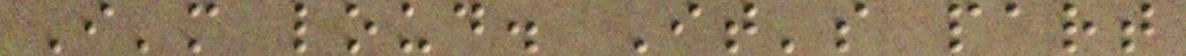I'm loud. It's part
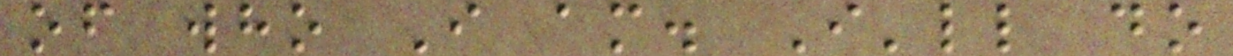of who I am. I'll do
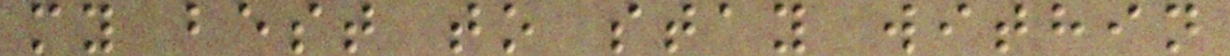my best to stay within
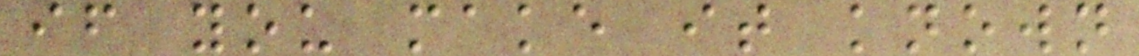if you make it known
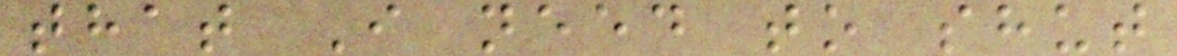that I need to shut
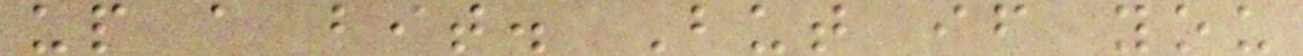up a bit. But if you
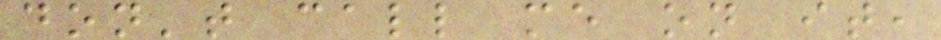don't call me on it,
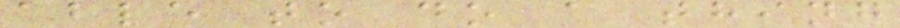able to do a thing
